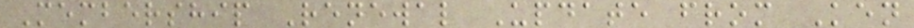Membership Renewal Update from Ken
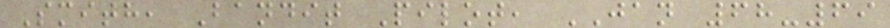Smith, Bandit Pilot, JAN 68-69
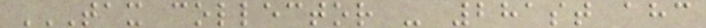TAX COLLECTOR - 281ST AHC
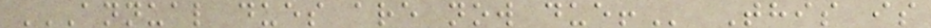ANNUAL DUES ARE NOW DUE! This is
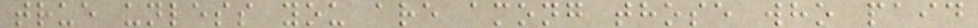true unless you are among those who paid
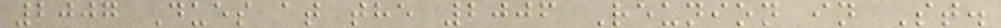2007 Dues at the 2006 Reunion in St.
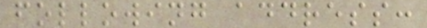following address:
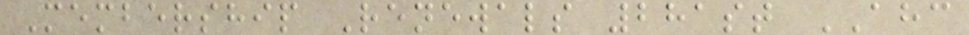Membership Renewals 281st AHC
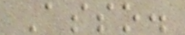Asso.
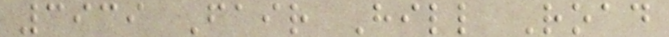3939 Fair Hill Road
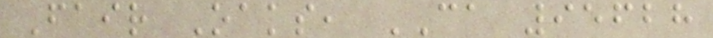Fair Oaks, CA 95628
